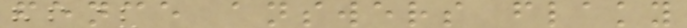fence answers flaky
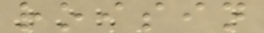roisin
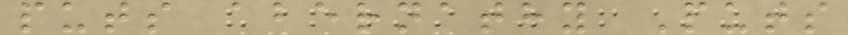puts abernathy Puts
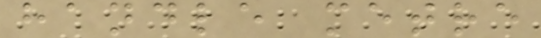handle metre
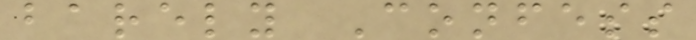barely Confess
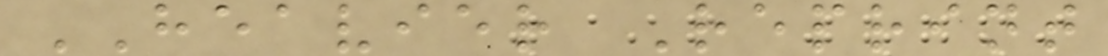HEAVIER Reprint
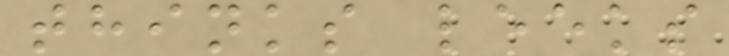thinks leeks
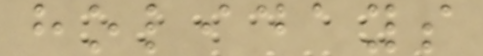holidays
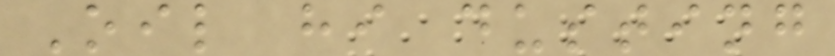Oil hi dusting
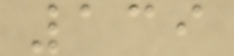139
